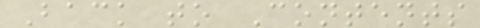Back to Contents
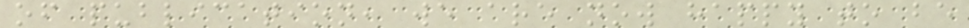of publication, we are now happy to be
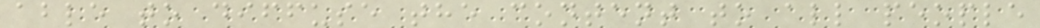able to diffuse the content to all people
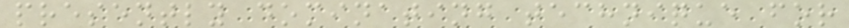presently dominating technique for
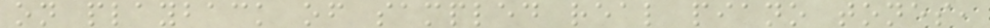on playback of sampled real piano tones,
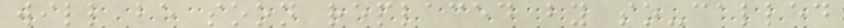will be soon replaced by so-called
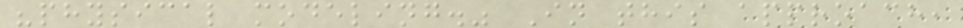"physical modeling." In this approach,
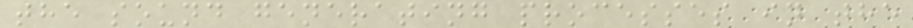the sound generating processes in the
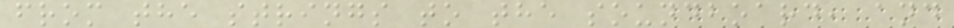from the strings to the soundboard, and
